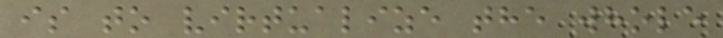is to virtualize the whole
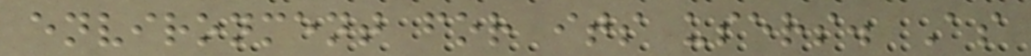environment for its users. As
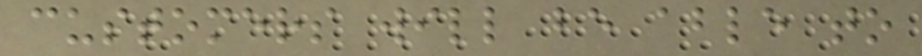customers will be able to
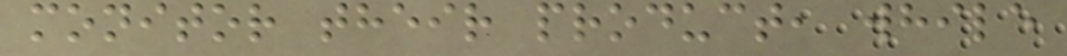monitor their product, while
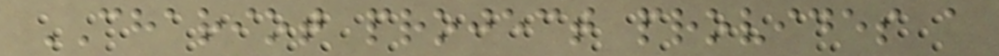CHARIOT project provides a
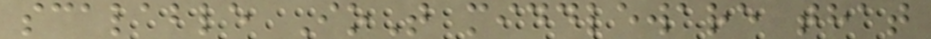scalable IoT middleware that
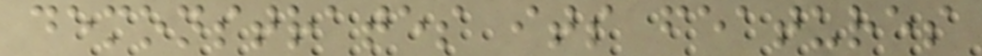demonstrates its features
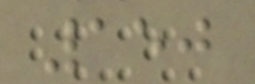150
